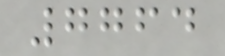7764
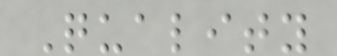Quality
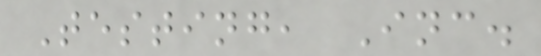Testing, Inc.
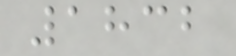1832
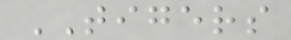TIGERS
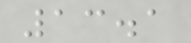13.1
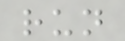run
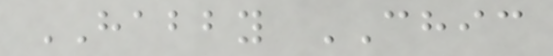HABBY CHIC
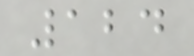124
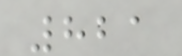821
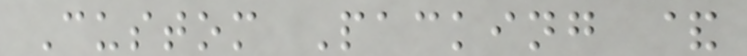Custom Packing &
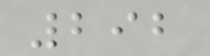292
